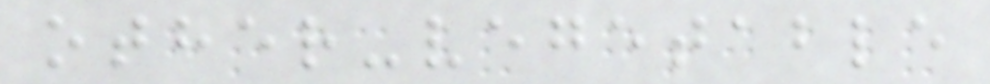other-vegetable
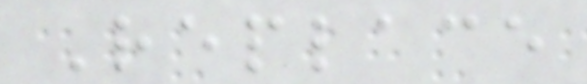Replace
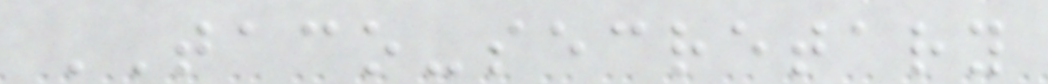TACO-secretary
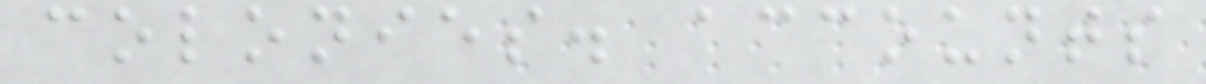colonies. accounts
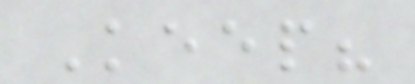Keep?
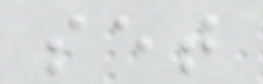set
